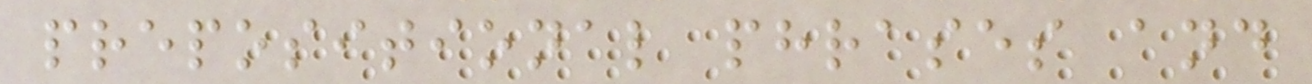prepositional phrases and
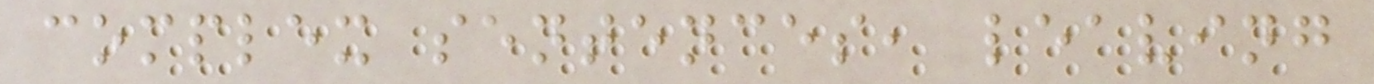complex sentences, leaving
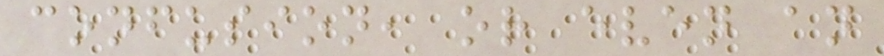confusion, or even an
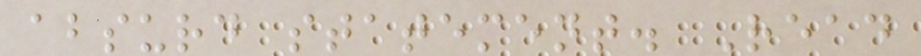absurd statement. Read
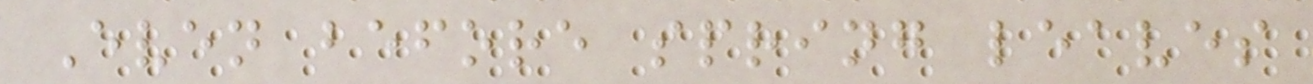Even before spring leaves
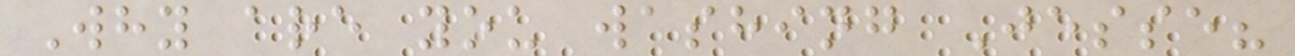Why are you washing Jesse?
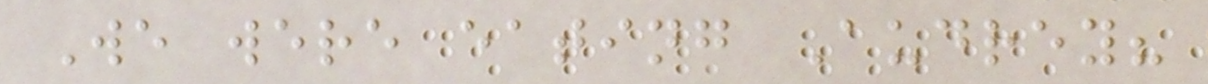We were eating Audrey?
